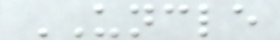UNCLE
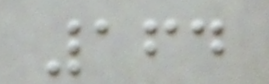164
